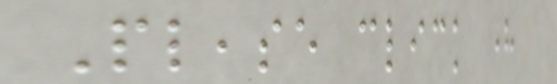Please click here
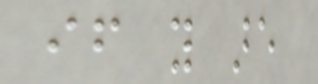if you are
